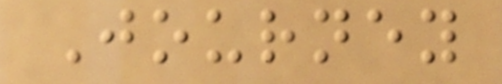Journey
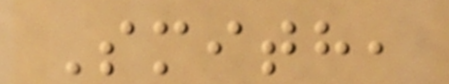Smith,
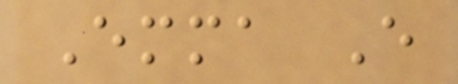Emma E
